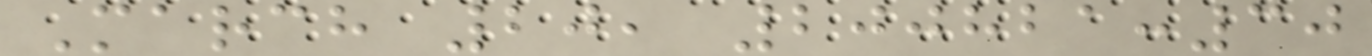March 20, 200821:30
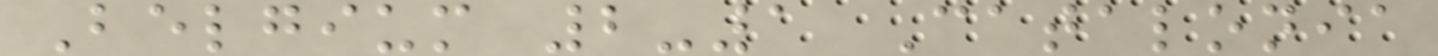Belgium 2-1 Catalonia
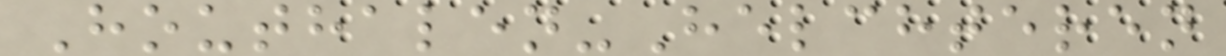Houthalen-Helchteren
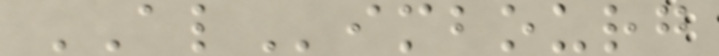ALimbourg
